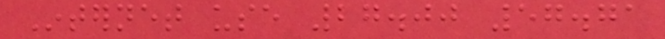Internet use 27.00 57.71
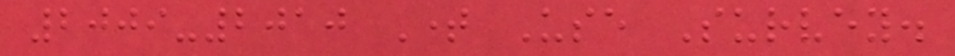2009-2010 Time Use Survey.
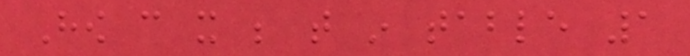How can it be that in table 1
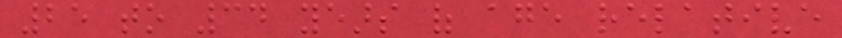25 to 34 years of age relative
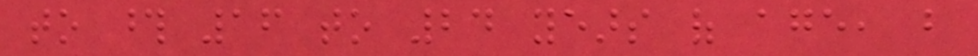to those 16 to 24 years of age, but
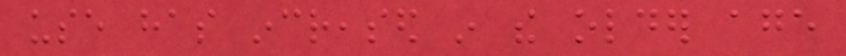use has increased in the older age
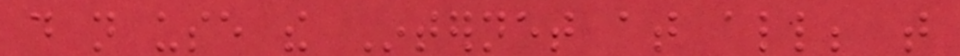do not use the Internet at all; that
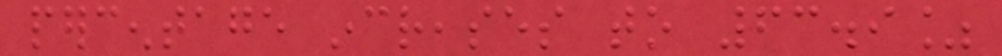percentage increases to 63.9%
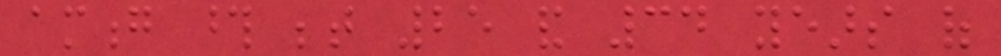among those between 25 and 34 years of
